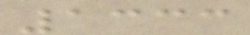1333
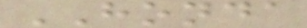HONDA
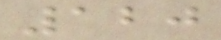120
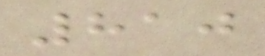810
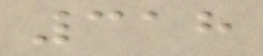318
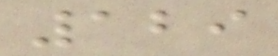129
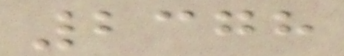2378
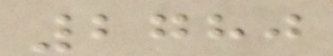2780
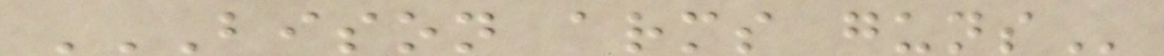BISON ARMS GUNS
